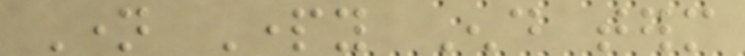Name Party End term
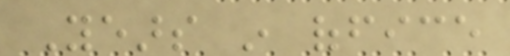Years in office
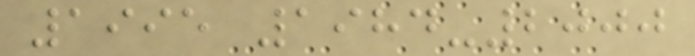1995 1984-2000
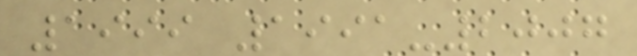1999 1991-2007
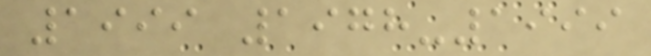1999 1978-1999
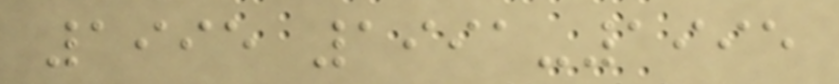1995 1991-1995
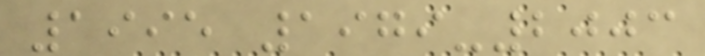1995 1979-2003
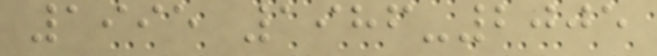1995 1986-2005
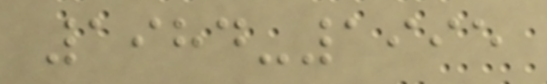1984-1995
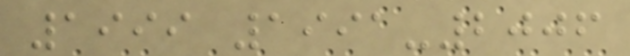1999 1991-2006
